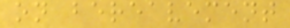on bereavement
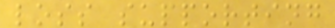loss supporting
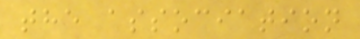the association
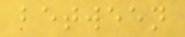between
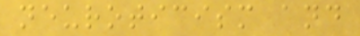neuroticism and
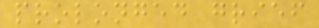prolonged grief
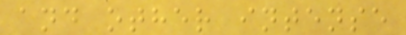and other intense
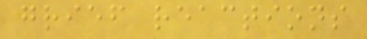grief reactions
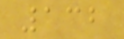132
